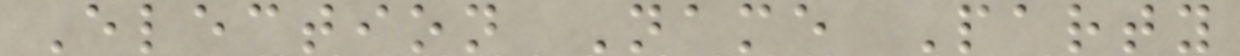Election Name Party
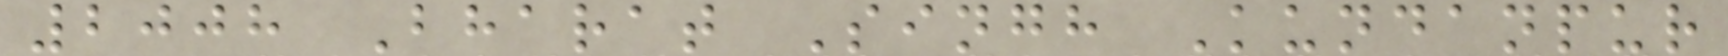2008 Bharat Singh Kundanpur
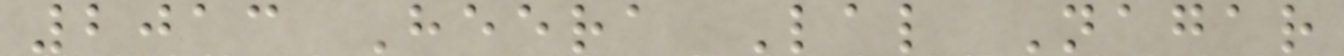2013 Heera Lal Nagar
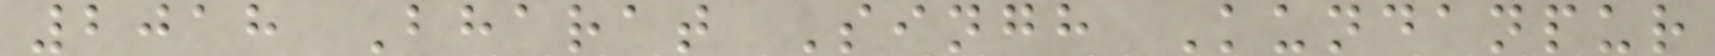2018 Bharat Singh Kundanpur
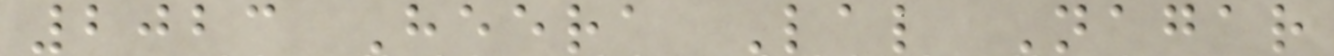2023 Heera Lal Nagar
